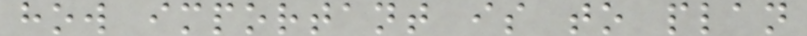how important is to plan
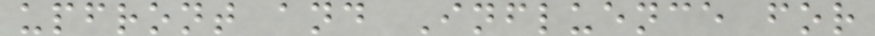upfront and Influence for
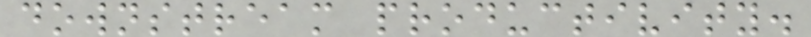downstream productivity.
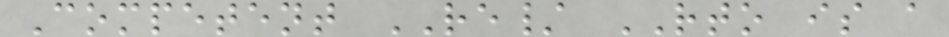Competent RE/ RTO is a
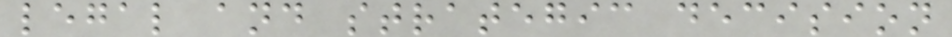legal and strategic decision
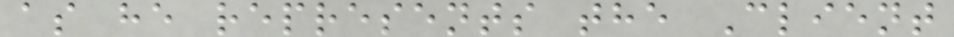as he represents the Client
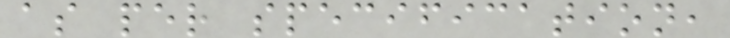as per specification,
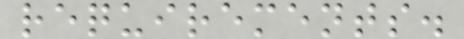requirements.
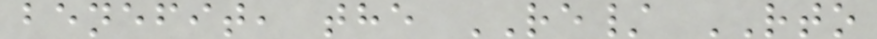benefit, the RE/ RTO
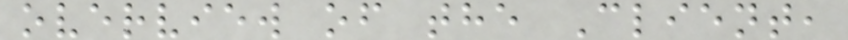overview of the Client,
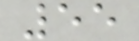55
